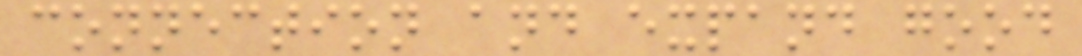connection and expand good
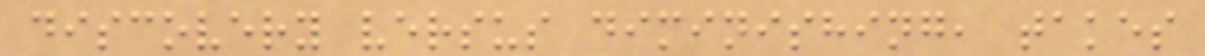discovery versus diminishing, takes
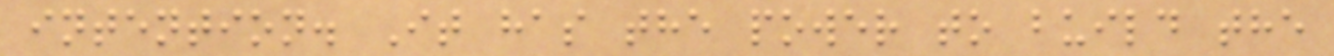intention. It has the power to build the
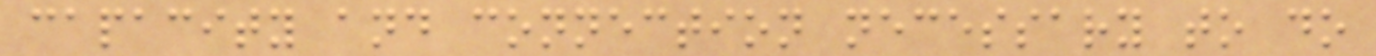capacity and connection necessary to do
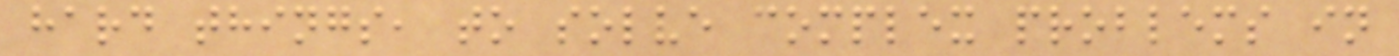hard things, to solve complex problems in
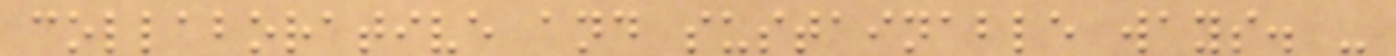collaborative and sustainable ways. -
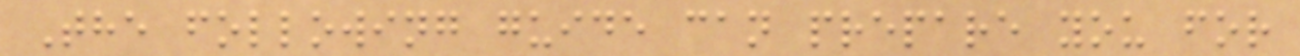The following guide can prepare you for
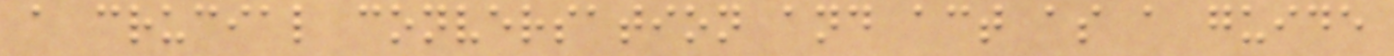a crucial conversation and act as a guide
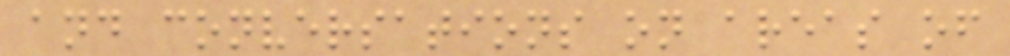and conversations on areas of
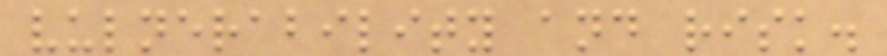vulnerability and risk.
